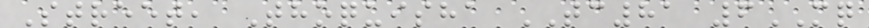Street, Thoquisha TC81 6MQ
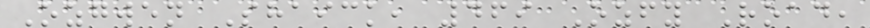Ozgwen Shaick, 469 Ozfy Road,
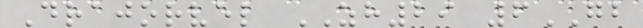Drajorvel ZH29 6GB
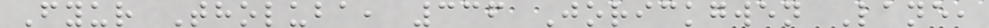Fyur Tholuba, 336 Jorickgwen Lane,
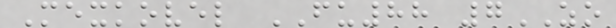Mexkovel FU88 7ZO
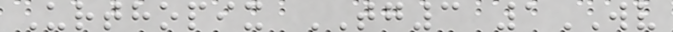Urthopix TG3 1WV
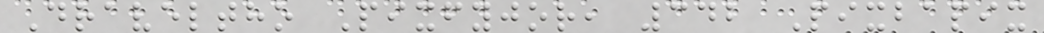Draveltho Pixfyjor, 342 Pixbapix
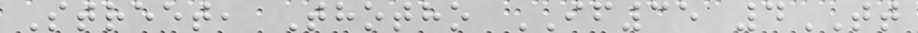Street, Thotho IF35 4TT
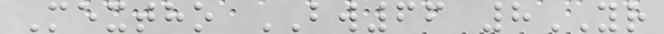Mextho BW66 8YR
